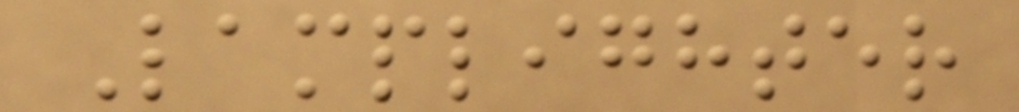Lamplighter
